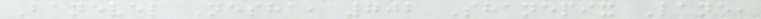Banevel Nesha, 702 Shanepix Lane,
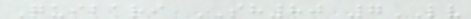Quibari SH80 7LV
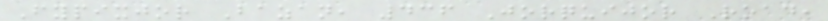Fypixjor Bazan, 436 Jorquijor Road,
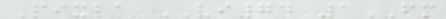Pixba VI74 1FM
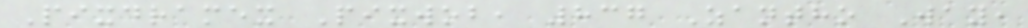Pixdramex Pixwob, 837 Zantho Way,
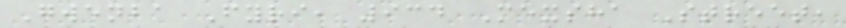Gwenba Fyri, 934 Mexsha Street,
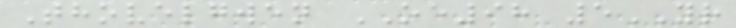Thovelgwen OE98 5YR
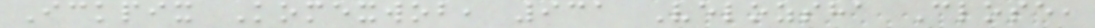Ickpix Komexwob, 931 Velozsha Close,
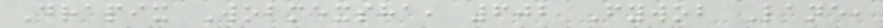Drapix Wobmexsha, 602 Fywob Lane,
